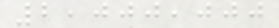2,000,000
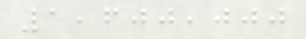1,600,000
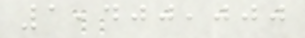1,400,000
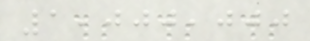1,000,000
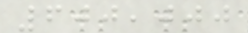600,000
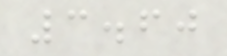3.60
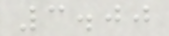3.00
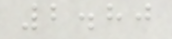2.80
